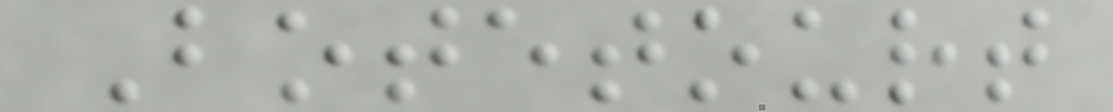Botetourt
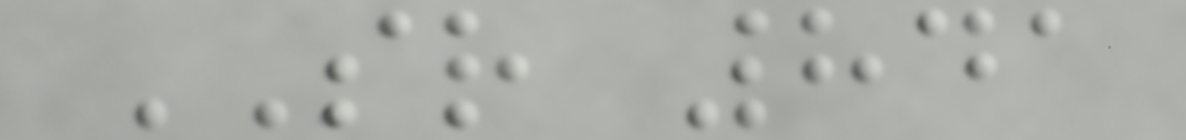SR 841
